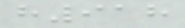h918
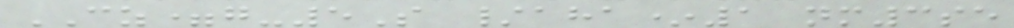CZ=g-5S /aha*1 nm3se
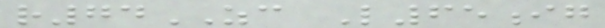r74ZC L65ig
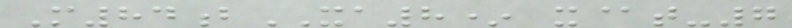M84bXA8* x@t-7
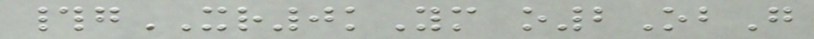#gXR0kYm o2ObG
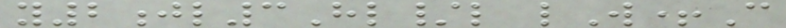y2jl3Hl/l lW+C
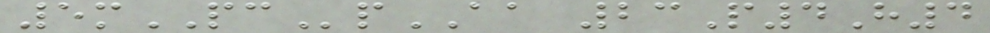5mPCpAA 23P4H4
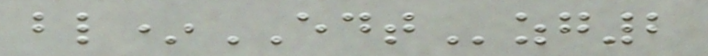bl*EDTzg2
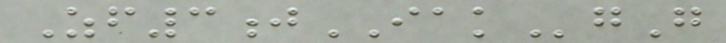Zf3jIAKgG
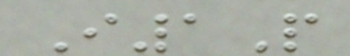I1P
